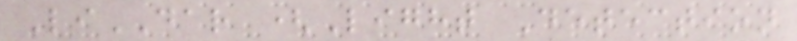LiDAR (Light Detection
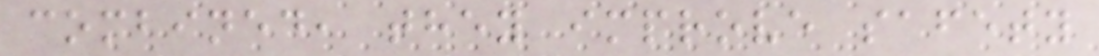combined, they improve safety
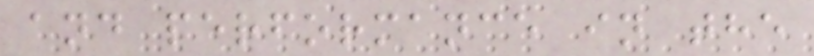and performance in the
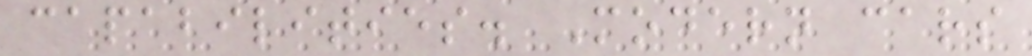capabilities. Modern cars
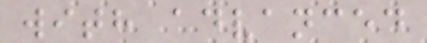with advanced
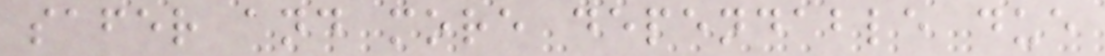safer and more dependable due
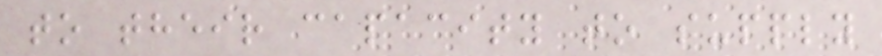to their capacity to supply
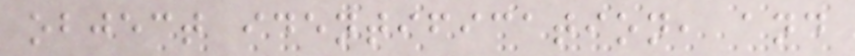object identification, and
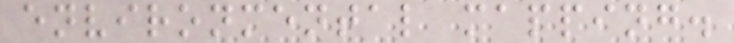environmental mapping.
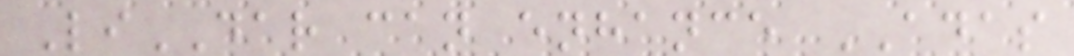LiDAR can enhance ADAS
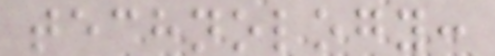technology:
